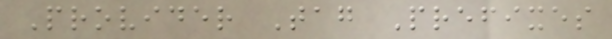Provider Tag Prefixes
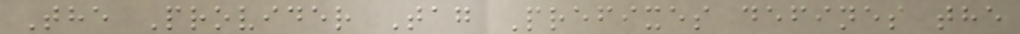The Provider Tag Prefixes defines the
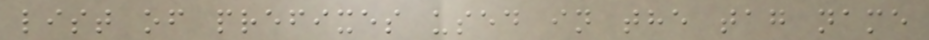list of prefixes used in the tag name
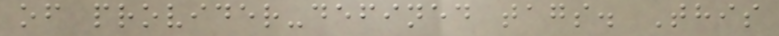of provider-defined tags. This
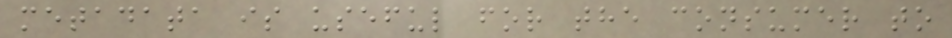metadata is useful for the consumer to
